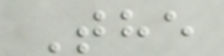The
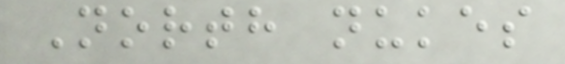North nukes
